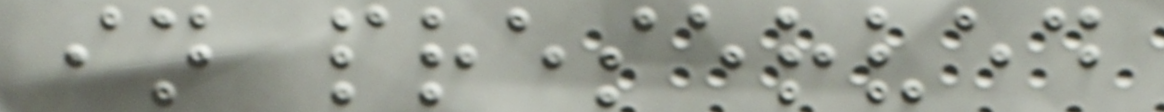in preserved
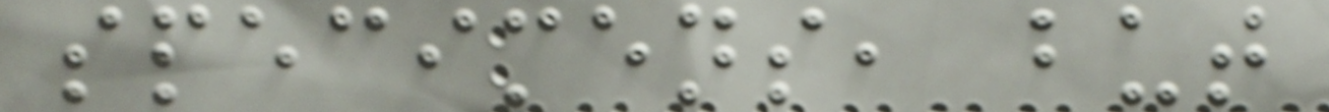specimens, but
